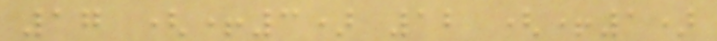17 (+3) 12 (+1)
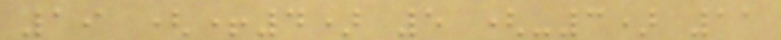19 (+4) 5 (-3) 11
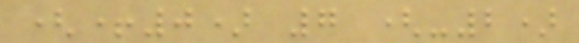(+0) 7 (-2)
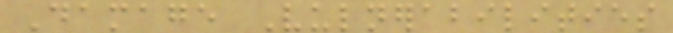Damage Vulnerabilities
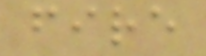fire
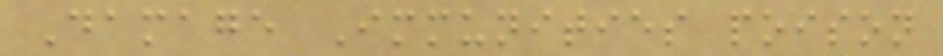Damage Immunities poison
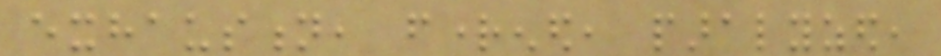exhaustion, frightened, paralyzed,
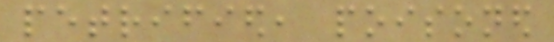petrified, poisoned
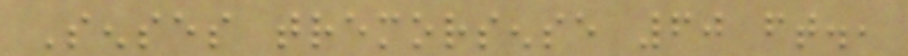Senses tremorsense 60 ft.,
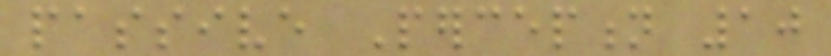passive Perception 10
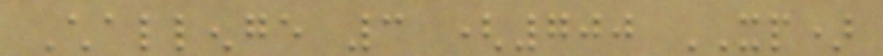Challenge 3 (700 XP)
